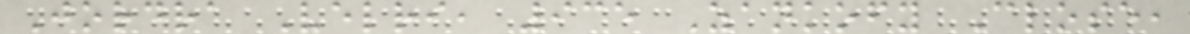Jordra Velri, 935 Zankofy Close,
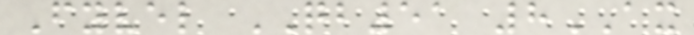Fyvel QB51 8AX
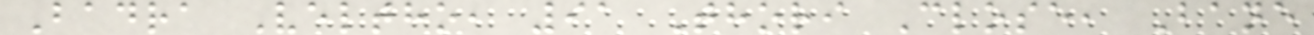Badra Veltho, 91 Thori Close, Bane
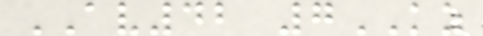AV42 7KZ
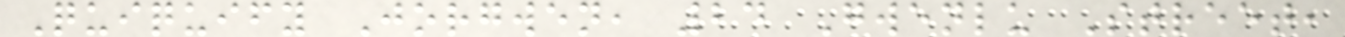Quiquify Jorgwen, 24 Gwenlu Street,
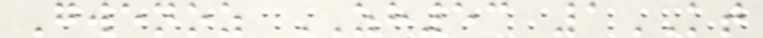Gwenoz ZH53 1KT
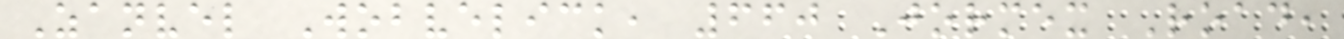Zanvel Wobvelick, 660 Jormex Road,
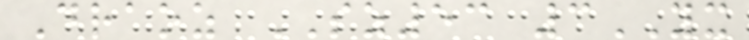Draoz SZ53 3YX
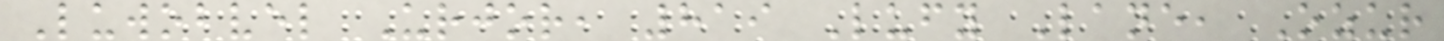Luwobvel Urjor, 819 Lufy Lane, Ozur
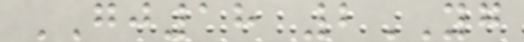GJ18 2YG
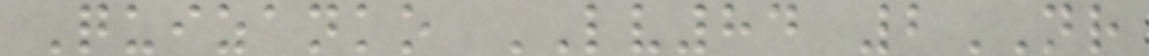Quizanko LV84 2NR
